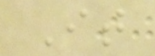It
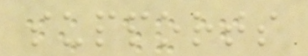supports
